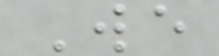We
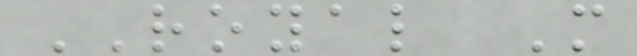ROYAL M
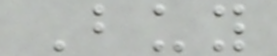Buy
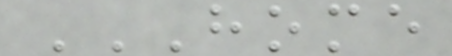HOME
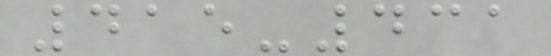415-431
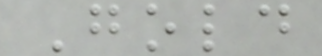Gold
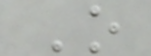O
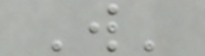W'
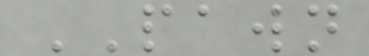PAWN
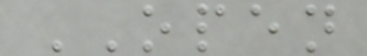OPEN
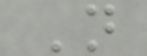N
